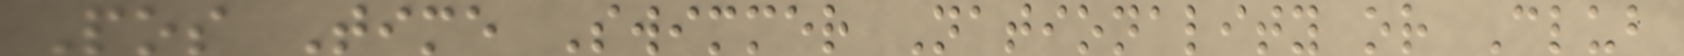Pos Time Swimmer Nationality or Club
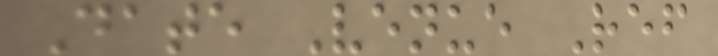Date Venue Ref
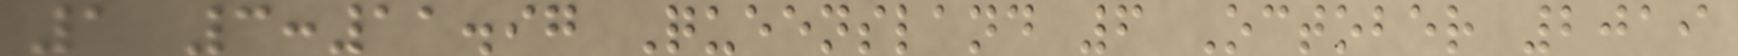1 3:11.97 Queensland 6 October 2019
